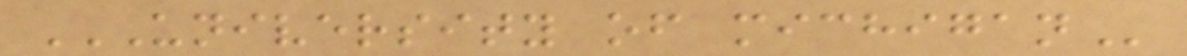UNIVERSITY OF MICHIGAN
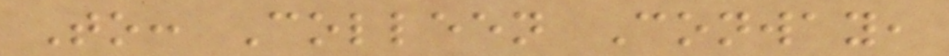To: Colleen Conway,
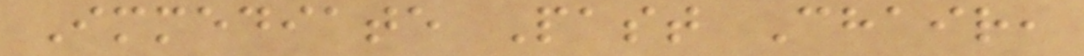Immediate Past Chair,
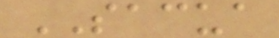SACUA
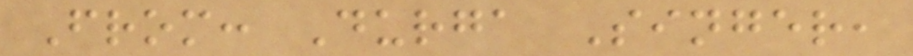From: Durga Singer,
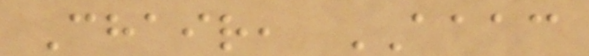Chair, AAAC
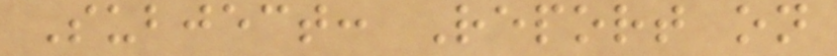Subject: Report on
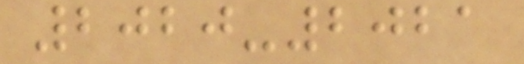2020-2021
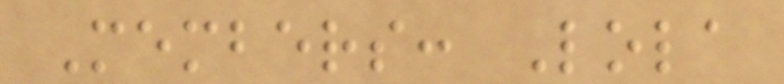Members: Lola
